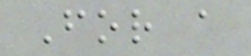For a
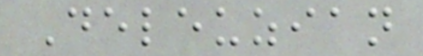Deleuzian
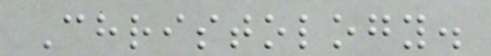Christology.
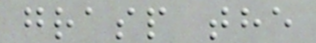grasp the
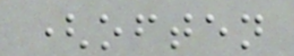(often
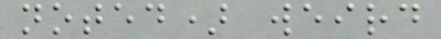noted) weird
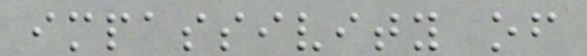impassivity of
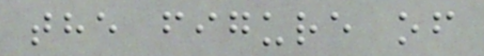the figure of
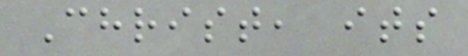Christ, its
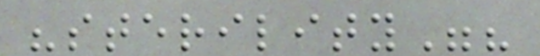"sterility"?
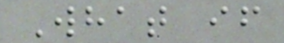What if
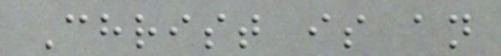Christ is an
